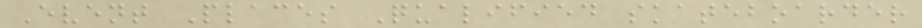Event Places Qualified skateboarder
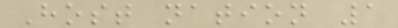Host nation 1
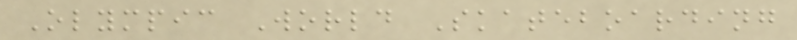Olympic World Skateboarding
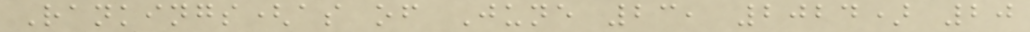Rankings(as of June 23, 2024) 20
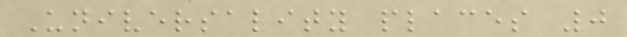Universality places 0
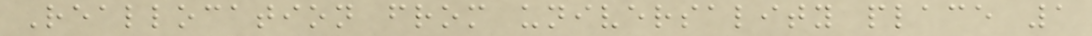Reallocation from universality place 1
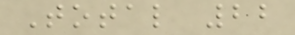Total 22
